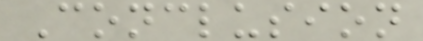Conclusion
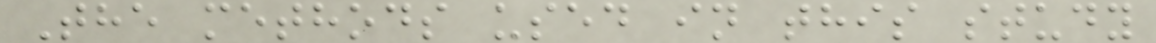The methods used in this study
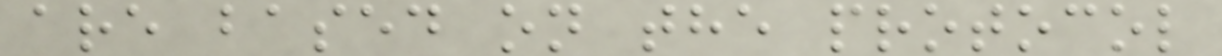are based on the protocol
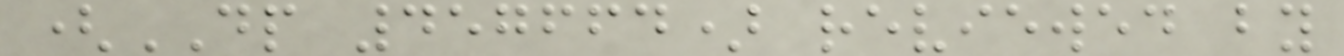(DP 457664) reviewed by
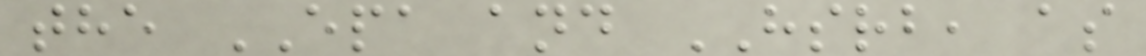the EPA and HSRB, as
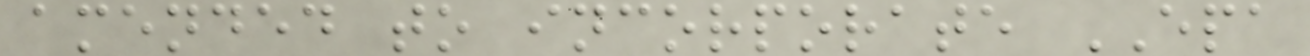amended to incorporate EPA
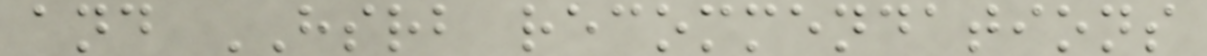and HSRB recommendations
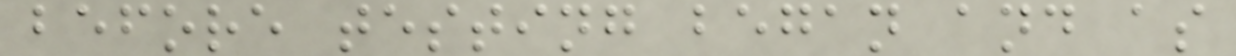before testing began and as
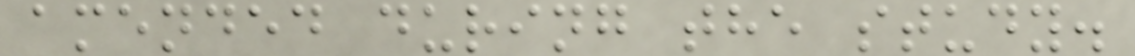amended during the study.
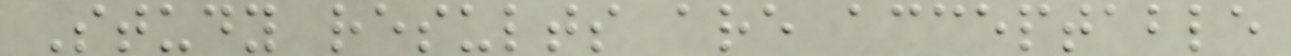Study results are acceptable
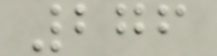276
